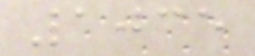1035
